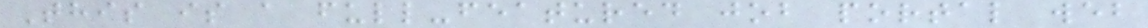This is a full-featured job portal web
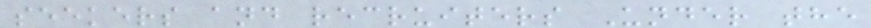seekers and recruiters Under the
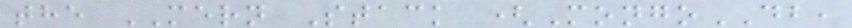the MERN Stack (MongoDB,
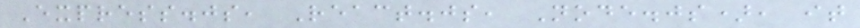Express.js, React.js, Node.js), it
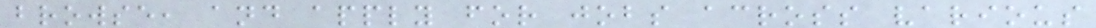browse, and apply for jobs across various
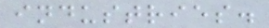industries.
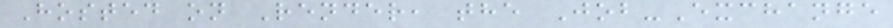Hosted on Render, the Job-Exchange
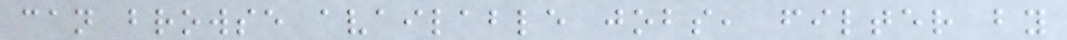can browse available jobs, filter by
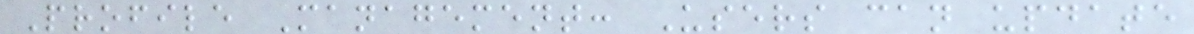Profile Management: Users can update
